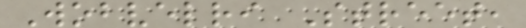Wobvelri Street,
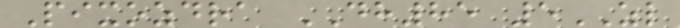Pixozdra DH85 5ZL
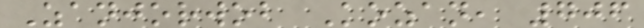Zanjorwob Kozan, 706
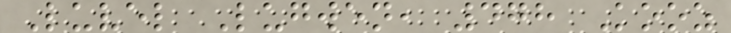Luvel Lugwen, 478 Kooz
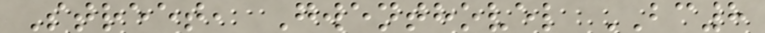Street, Gwenthovel BC8
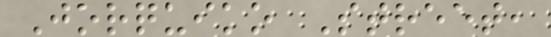Jorquiko Street,
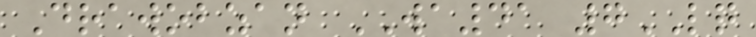Drawobzan WA41 7LQ
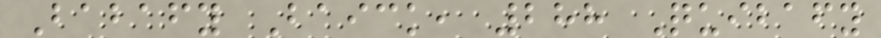Babafy Baick, 288 Quibafy
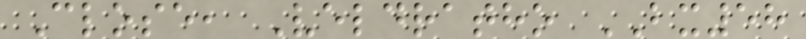Close, Veldratho BX58
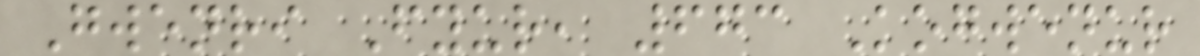Gwenri Fyur, 673 Kogwenur
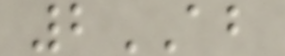2AB
